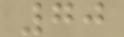70
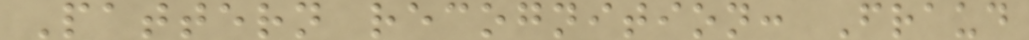Pattern recognition: Fraud
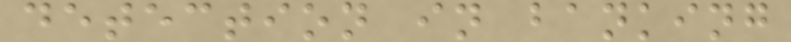detection in banking
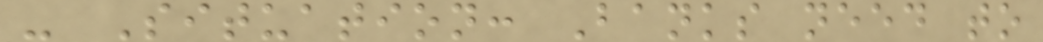- Situation: Banks need to
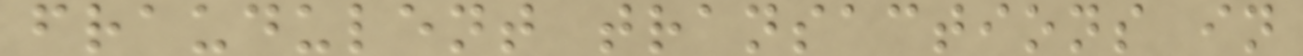fraudulent transactions in
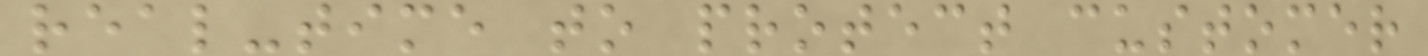real-time to protect customer
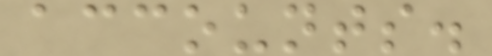accounts.
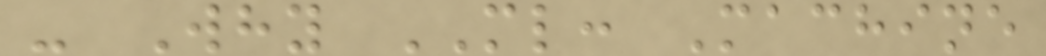- Why ML: Machine
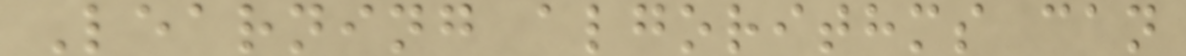Learning algorithms can
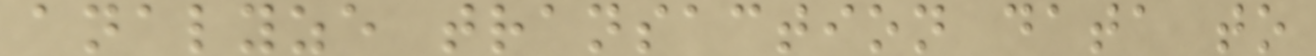analyze transaction data to
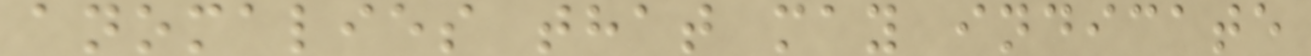anomalies that may indicate
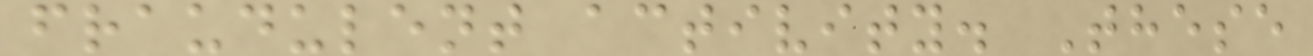fraudulent activity. These
